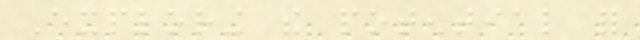Exploring the potential for
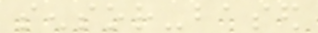sensor-based
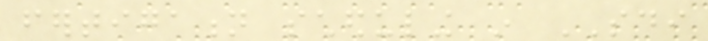fertigation scheduling in SDI
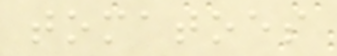tomatoes
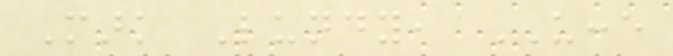Mark Lundy, UCCE
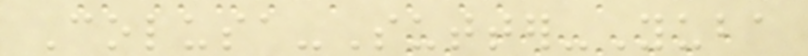Colusa-Sutter-Yuba
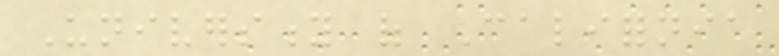University of California
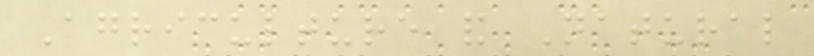Agriculture and Natural
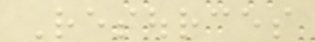Resources
